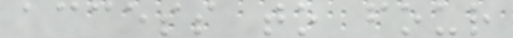access to four
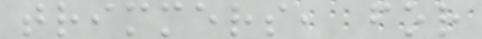trimmers, for
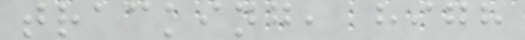tracking, high
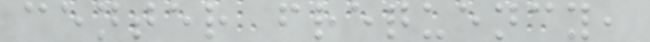center frequency,
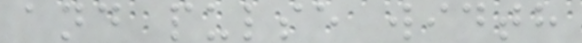and pulse width
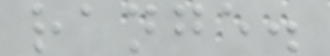range.
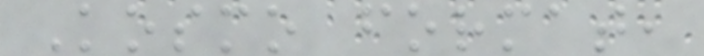Kosmo format,
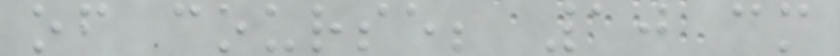of course; 10 cm
